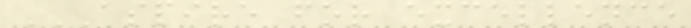ASPIRE FOR EXCELLENCE
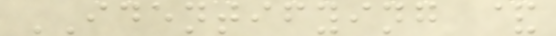IDENTIFYING &
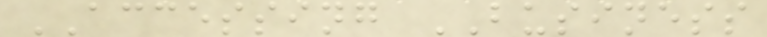ACCESSING BUSINESS
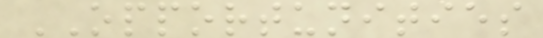OPPORTUNITIES
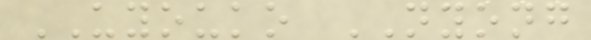UYOUKO NYONG
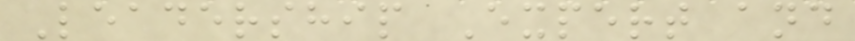Leadership Expert and
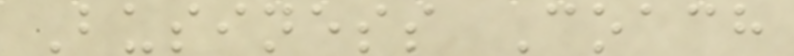Business Coach
